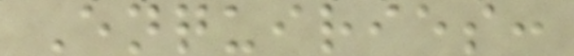Enquiries:
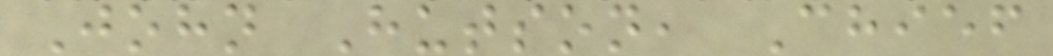John Hutson, Chief
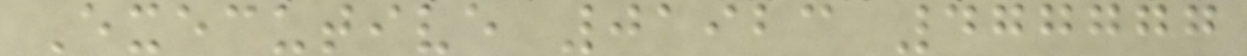Executive 01923 477777
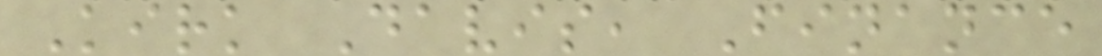Kirk Davis, Finance
